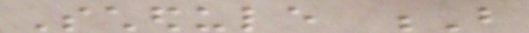Schedule B
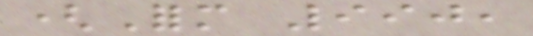(Form 990,
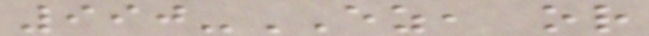990-EZ, or
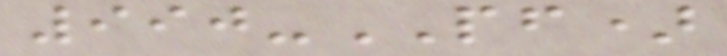990-PF)
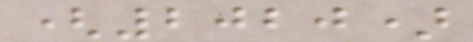(2020)
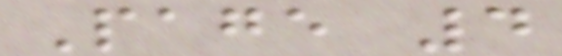Page 4
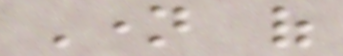Name of
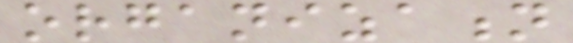organization
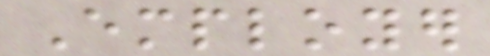Employer
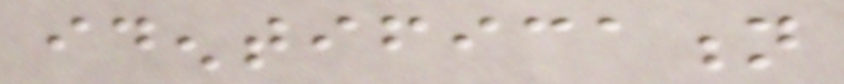identification
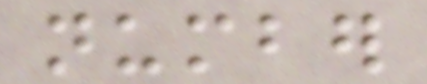number
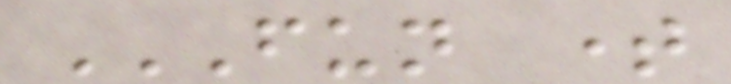FUN TIME
